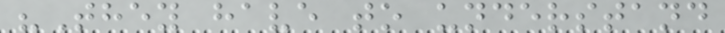"They have to understand
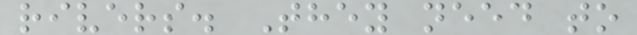rivers. They need to
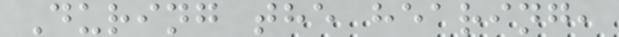During the hearing,
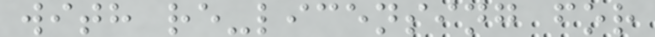with re-licensing for
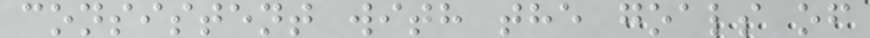consistent with the goals of
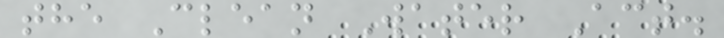the Clean Water Act.
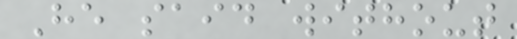He said without
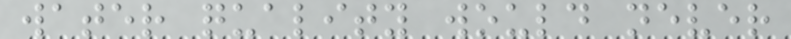water quality would never
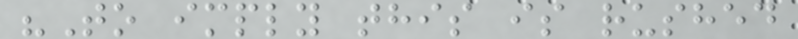"To imply this is rushed
